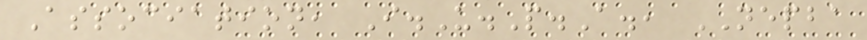Association, I.U.P.A., NEPBA
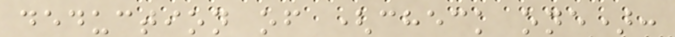deduction of (check one):
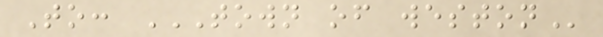To: TOWN OF WESTON
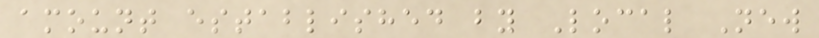amount established by Local New
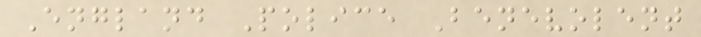England Police Benevolent
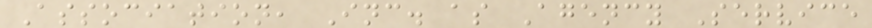Association, Inc. as Agency Service
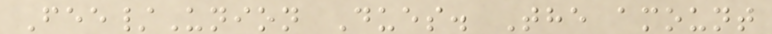Fee/Union Dues. The amount
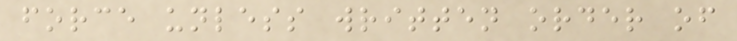force unless written order of
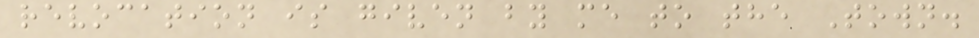revocation is given by me to the Town.
